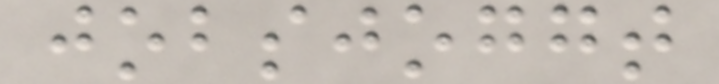jobsjoggt
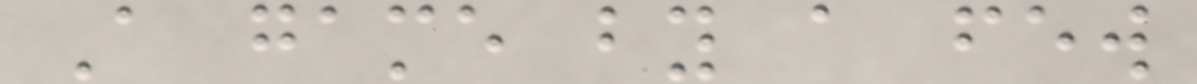A game by a few
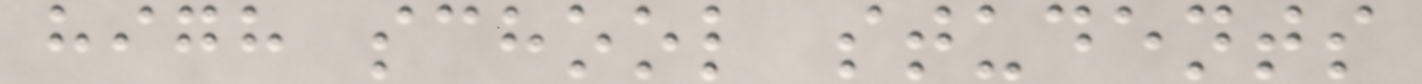high school students
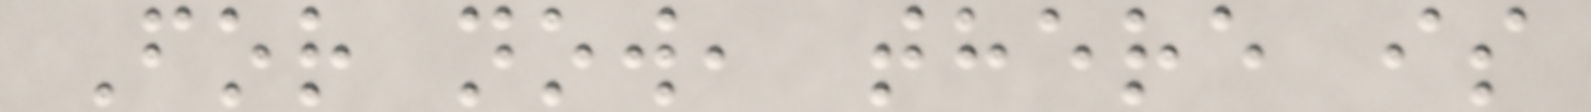For now, there is
